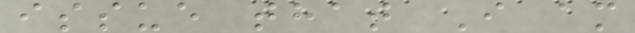issue that I am
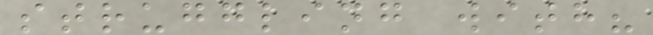struggling with?
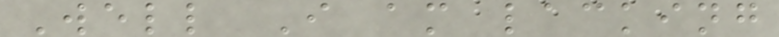Well I am lacking
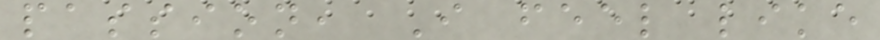passion, I feel like
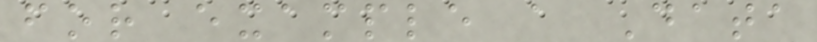for example a Data
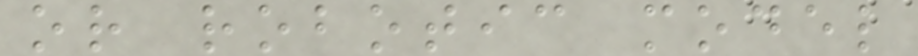or robotic model
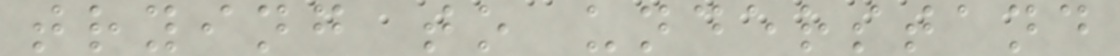trying to understand
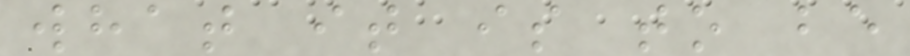what it is to be
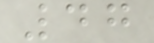47
